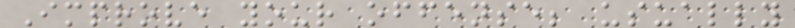Improve your offense; usually
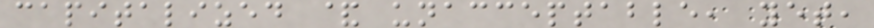capitalized & unacceptable, yet,
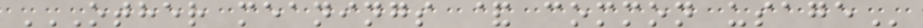OTHER MEANINGS & COMMON USAGE
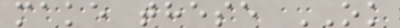make these OK
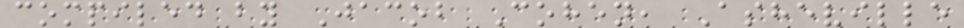compiled by Jacob Cohen, Asheville
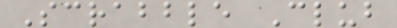Scrabble Club
